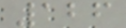126
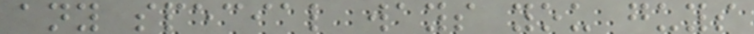any special ways you guys
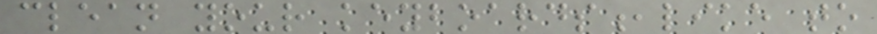clean your keyboards,like to
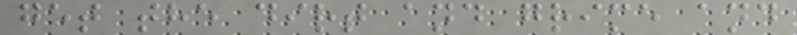get the dirt and grime and
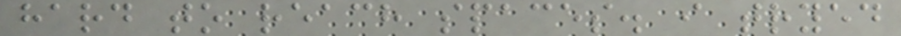hard to reach spaces. i tryed
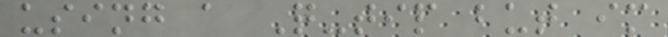using a Q-tip but im
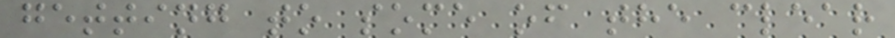getting to some of the clear
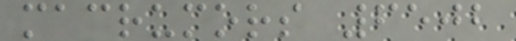macrumors 6502
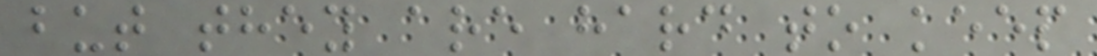but they are hard to keep
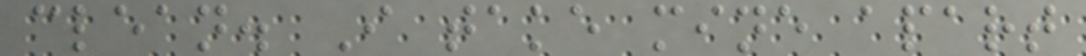clean. I take mine apart
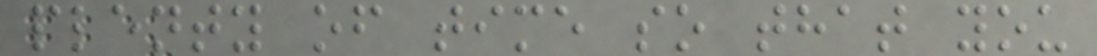plenty of time so that you
